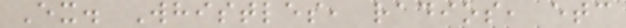Ex. Whistles, radios, etc
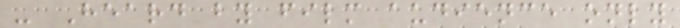- Heard by film audience only
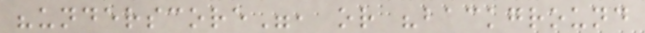"underscore", or "background
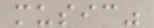music"
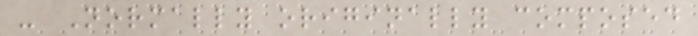- Normally originally composed
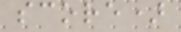score)
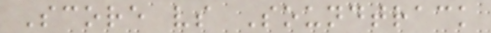Score vs Soundtrack
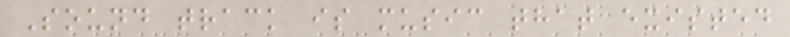Sound track is music that existed
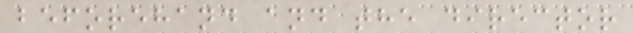beforehand and the director
